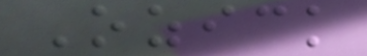Ozick
